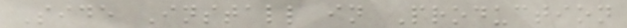Side Install in Production
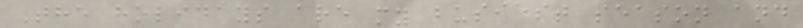The holidays are my busiest season and
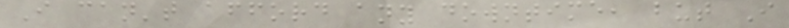I can't afford any downtime, but I
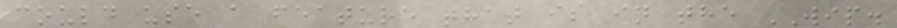could use a feature that is in the WIP.
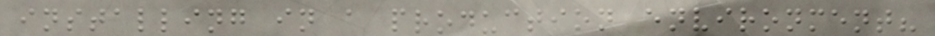installing in a production environment?
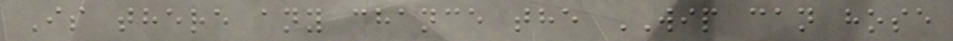Is there any chance the WIP can hose
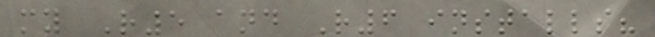my R5 and R6 installs?
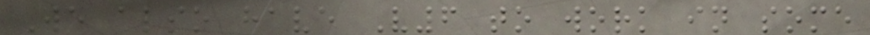We also have V6 to work in some
